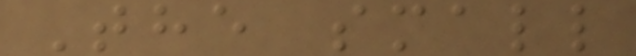The small
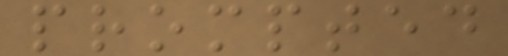prompted
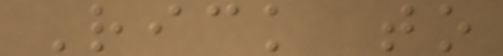Rick to
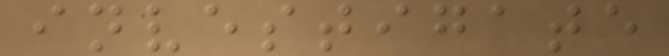investigate
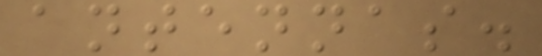antennas.
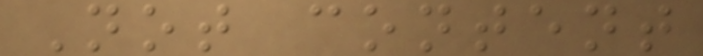Not content
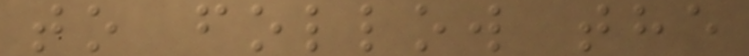to follow the
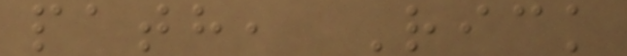path, Rick
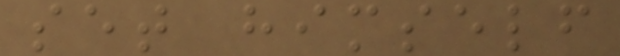set himself
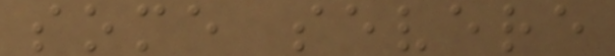some severe
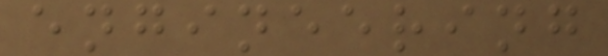engineering
